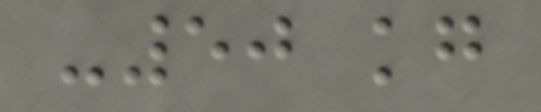-50 kg
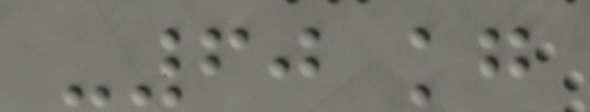-60 kg
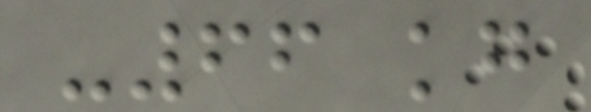-66 kg
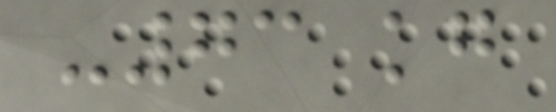-73 kg
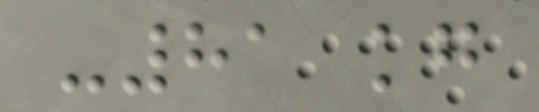-81 kg
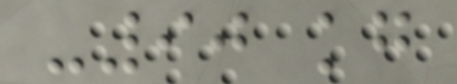-90 kg
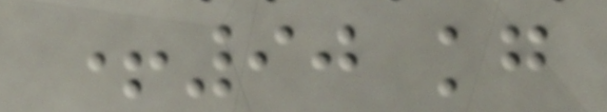+90 kg
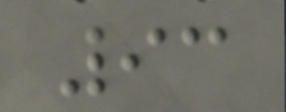93
